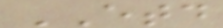ETD
